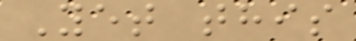Yet this
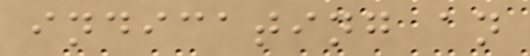indicating an
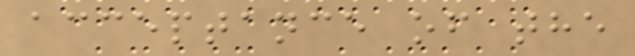acceptance of the
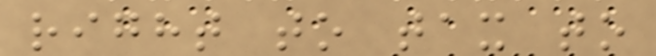right to tax to
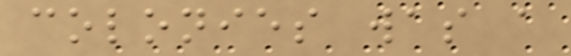colonies was a
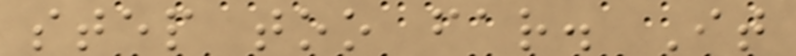step too far. It
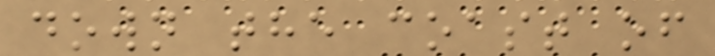down the coast of
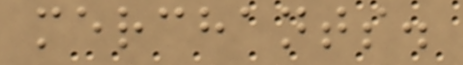merchants.
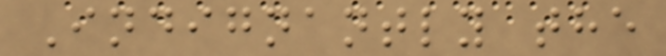Indignantly the
